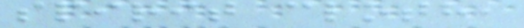spirit cloth,
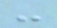-
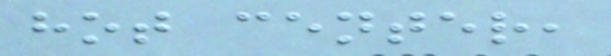hot center,
